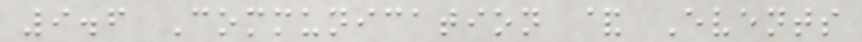9.6 Communication & Events
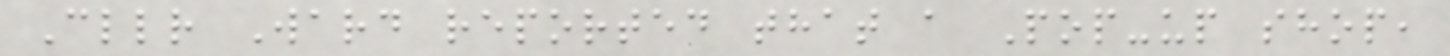Cllr Ward reported that a Pop-up shop,
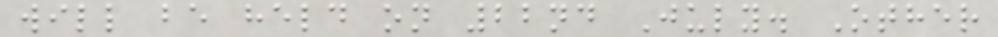will be held on 22nd July. Other
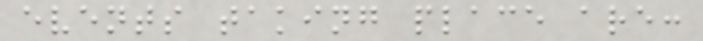events taking place are:
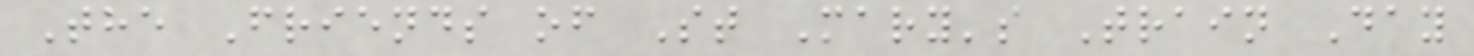The Friends of St Mary's Train Day
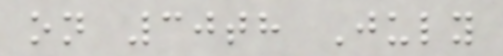on 30th July
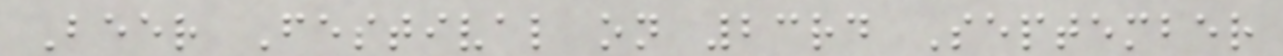Beer Festival on 23rd September
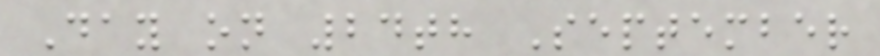Day on 24th September
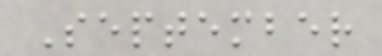September
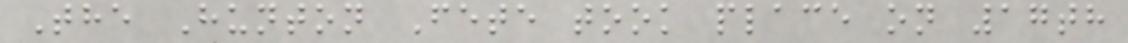The Hunton Fete took place on 17th
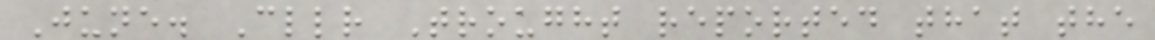June. Cllr Trought reported that the
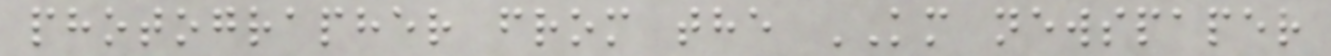photographer from the KM newspaper
